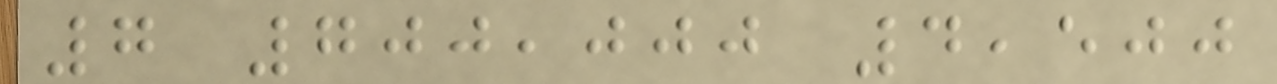7 700,000 4,500
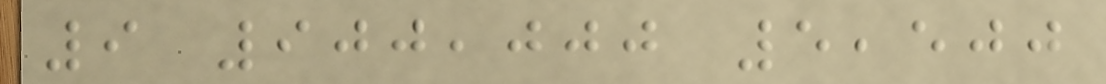9 900,000 5,500
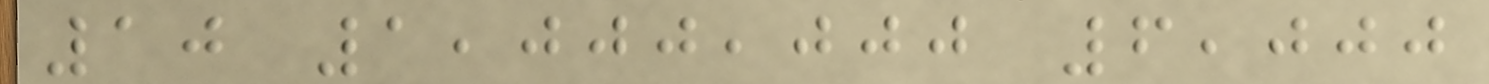10 1,000,000 6,000
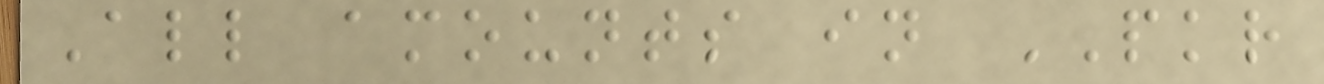All amounts in PKR
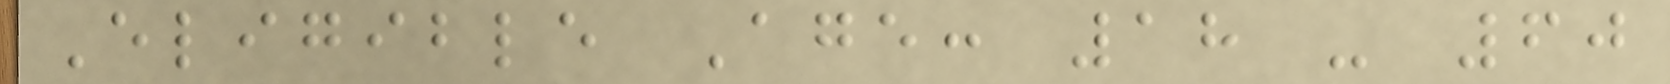Eligible Age: 18 - 60
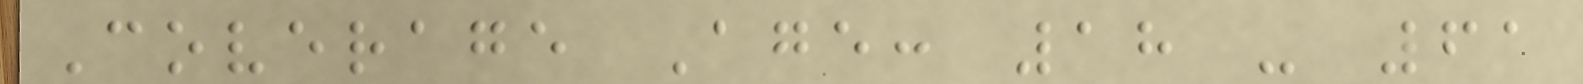Coverage Age: 18 - 61
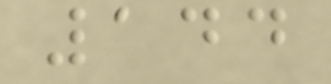144
